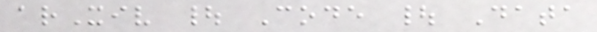arXiv | Code | Data
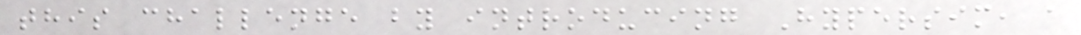this challenge by introducing Hypersim, a
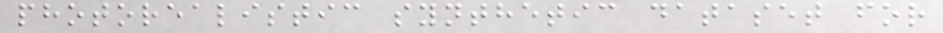photorealistic synthetic dataset for
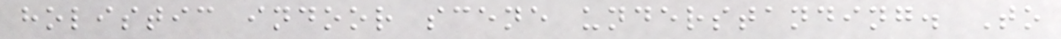holistic indoor scene understanding. To
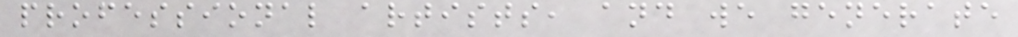professional artists, and we generate
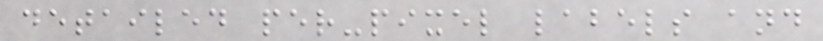detailed per-pixel labels and
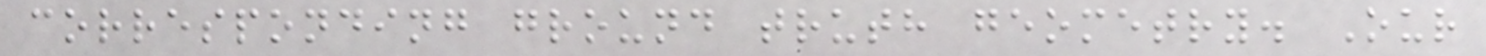corresponding ground truth geometry. Our
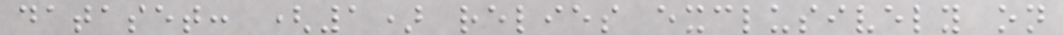dataset: (1) relies exclusively on
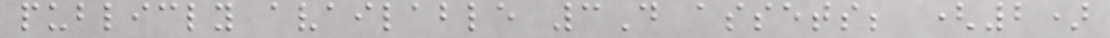publicly available 3D assets; (2)
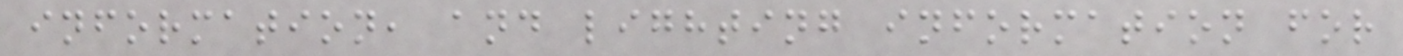information, and lighting information for
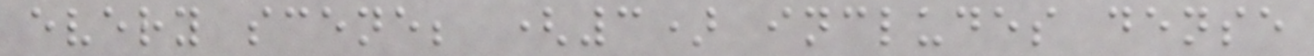every scene; (3) includes dense
